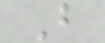B
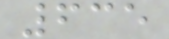635
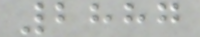2887
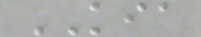KIA
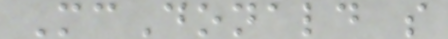McDonald s
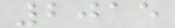2015
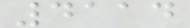4114
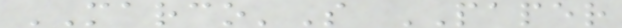MARCO'S PAPER
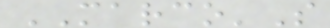MARCO'S
